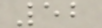52
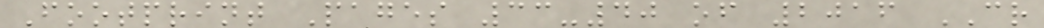Footprint Pages 33-40 of 2016 CR
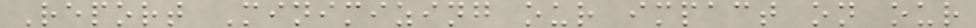Report Minimizing our impact on our
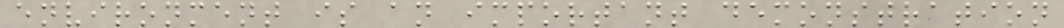environment is an important demonstration
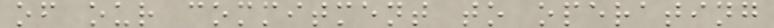of our commitment to operating
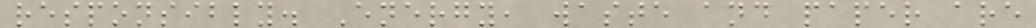responsibly. Energy, waste and paper are
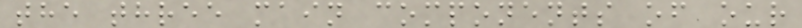the three main components of our
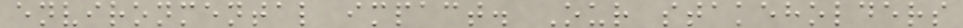environmental impact. Our stakeholders
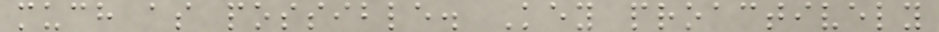much as possible. Key proactively
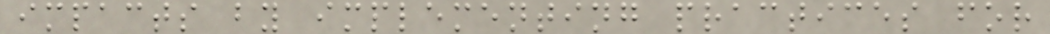impacts by implementing practices for
